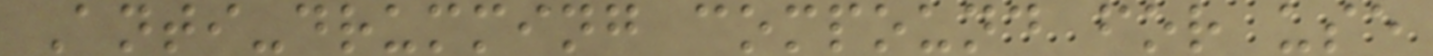Anti-drumming compound for use
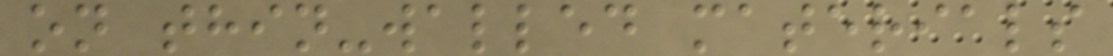on thin-walled materials
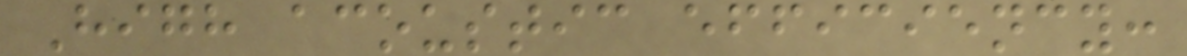High acoustic efficiency:
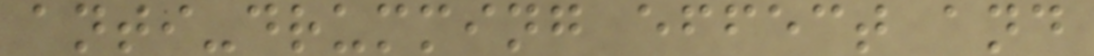anti-drumming effect and
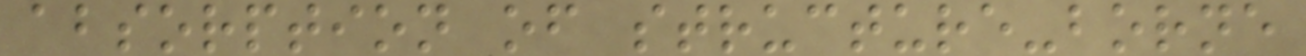absorption of structure-borne
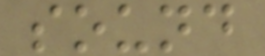sound
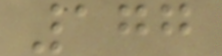177
